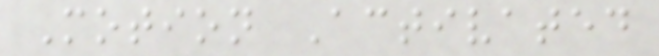Motion Activated
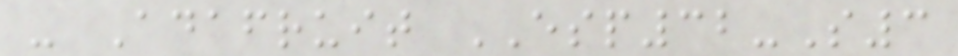- Adafruit ESP32-S3
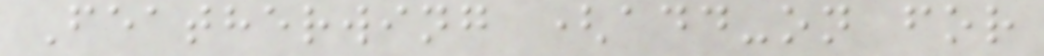Featherwing (add-on for
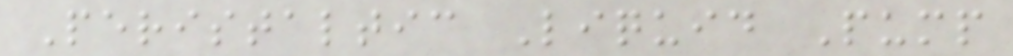Peristaltic Liquid Pump
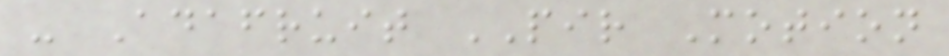- Adafruit PIR Motion
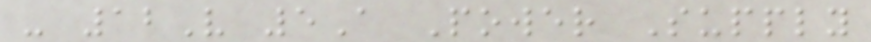- 12V 5A Power Supply
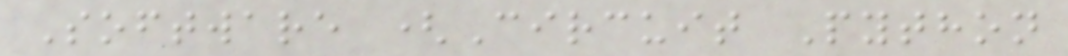Software (Circuit Python
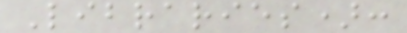Libraries):
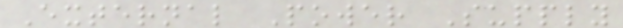External Power Supply
